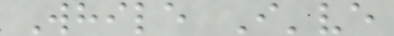While I've
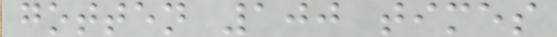gotten 100 times
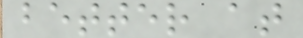better at
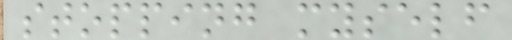stopping myself
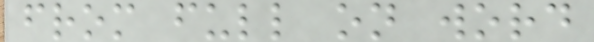from full on word
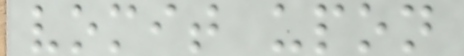vomit upon
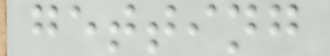getting
